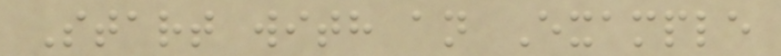Start with an Example
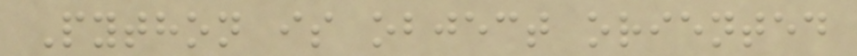Python is object oriented
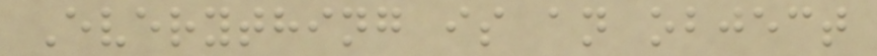Everything is an object
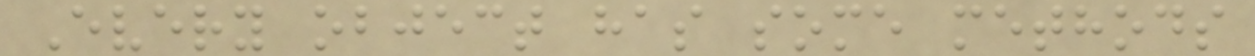Every object has some methods
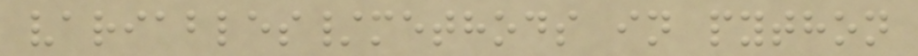variables/methods in python
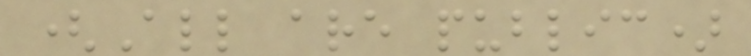(All are public)
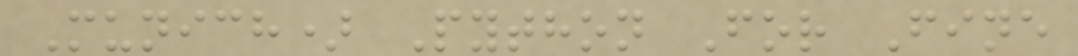Munich) Python For Fine
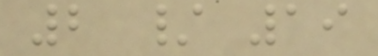2 / 19
